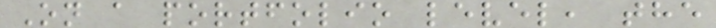On a portfolio level, the
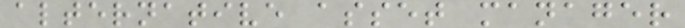alternative asset manager
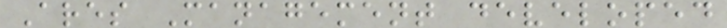Ares Management developed
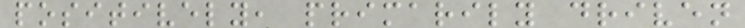positively, primarily driven
